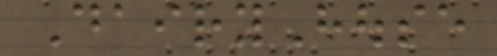DairyHouse
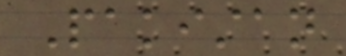Pakistan
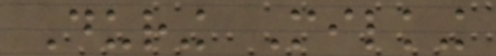During Milking
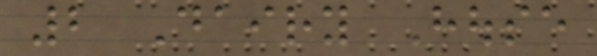2 Dairy House
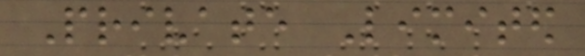Private Limited
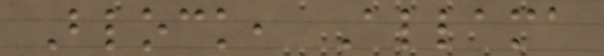Block, Allama
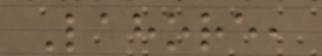Lahore,
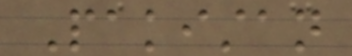Pakistan
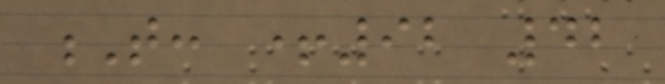T: +92 42
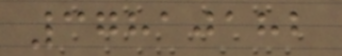37810182
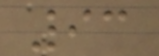93
